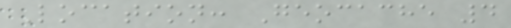Location: Geocache 4
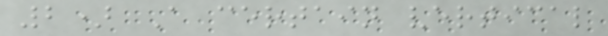2) A certain vertical
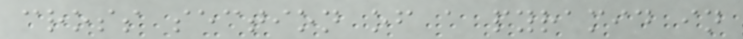cross section of a pyramid in
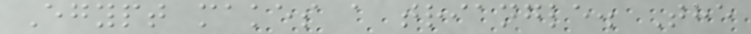Egypt makes a triangle. The
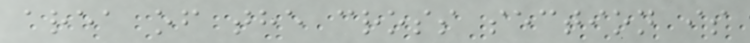area of the cross section is
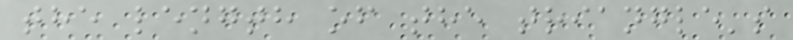the length of the triangle's
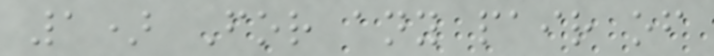1) For any pair of
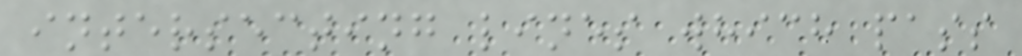intersecting lines which pass
